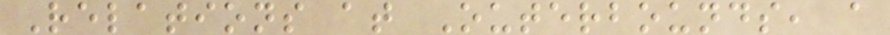Relations at Outerbounds, a
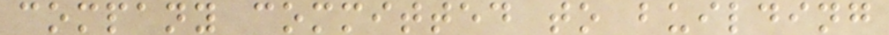company committed to building
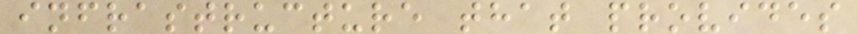infrastructure that provides
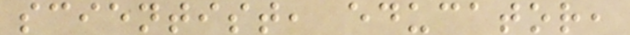scientist, educator,
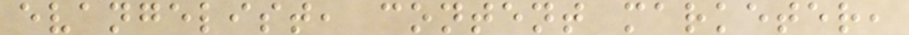evangelist, content marketer,
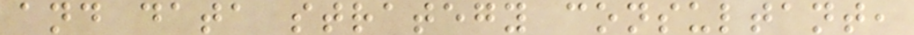and data strategy consultant,
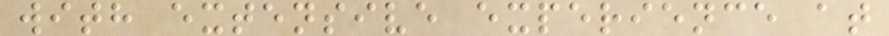with extensive experience at
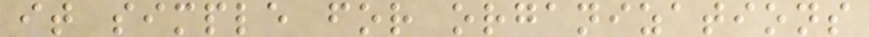it simple for organizations
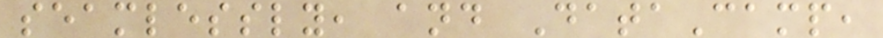seamlessly, and DataCamp,
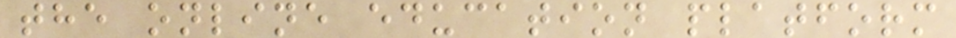the online education platform
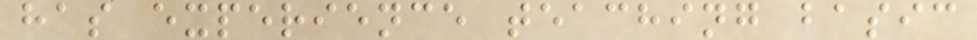has experience teaching basic
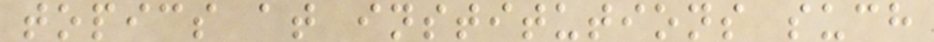topics at institutions such
